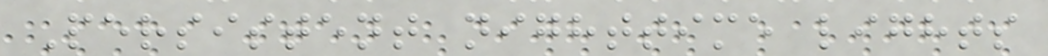Persistent nighttime lights
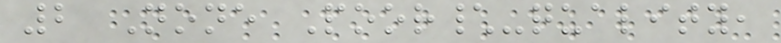2 None Poor\-quality,
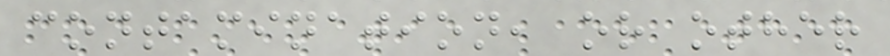contamination, or other
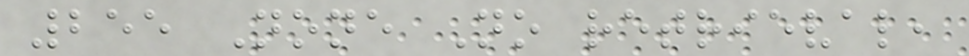255 None No retrieval,
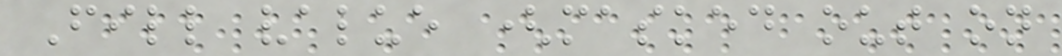Fill value (masked out on
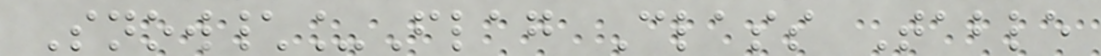Snow\_Flag Class Table
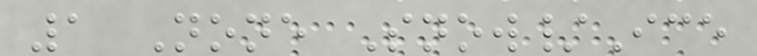1 None Snow/Ice
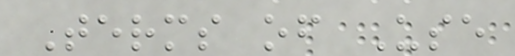Terms of Use
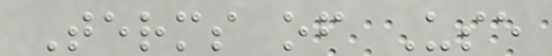Terms of Use
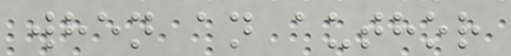when an author
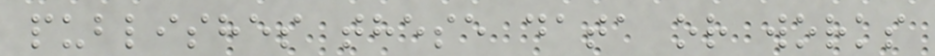publishes these data or works
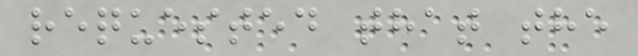requested that the
